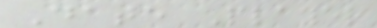Date Player
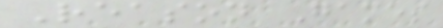Reason Games
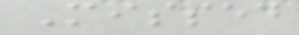Missed
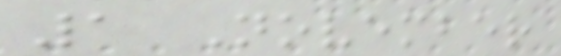1 November
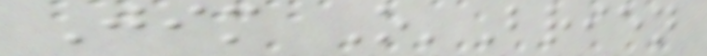Jim O'Brien
